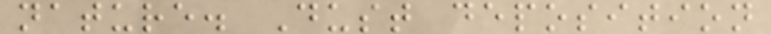nature. Dust deposition
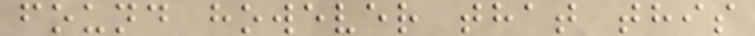found however that this
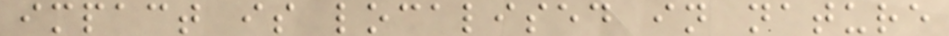impact is localised in nature
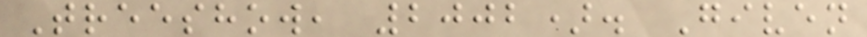Treeshow, 2002). Given
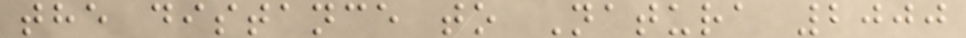the distance to Natura 2000
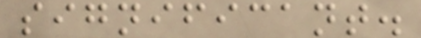significant.
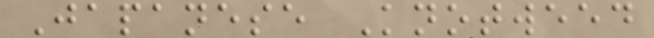Japanese Knotweed
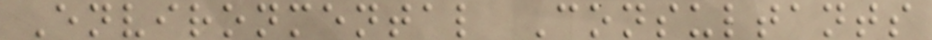Environmental Consultants
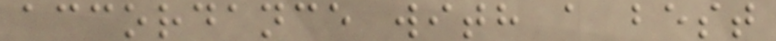accordance with a best
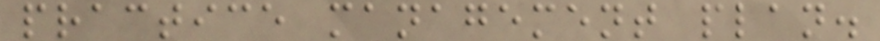practice management plan.
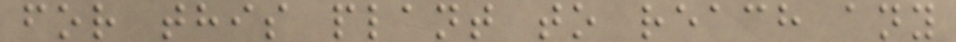for this plant to reach any
